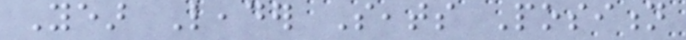Year Leader Seats Position
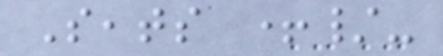Seats +/-
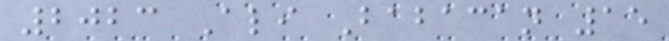2023 Ali Babacan 15
